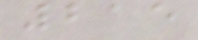215
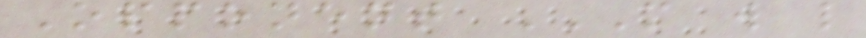Opponent M W L
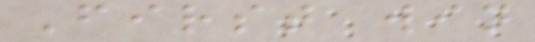First win
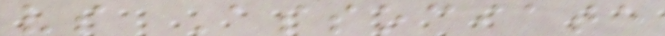vs Associate
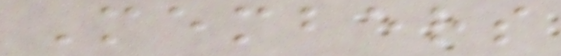Members
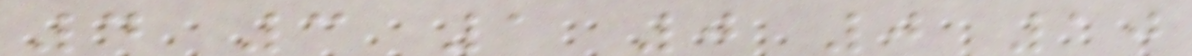4 3 1 0 0 10
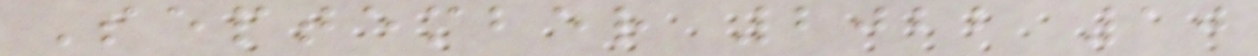September 2022 10
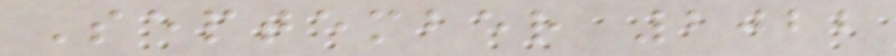September 2022
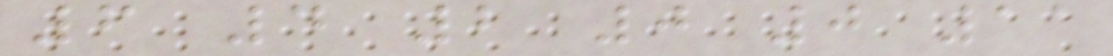6 4 2 0 0 11
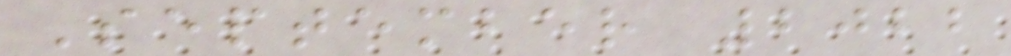September 2022
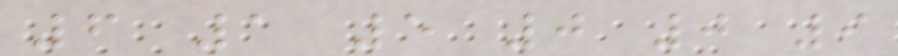6 1 5 0 0 9
